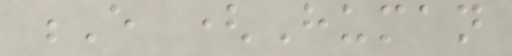E (Human
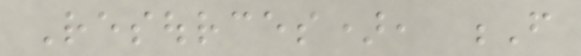Resources), F
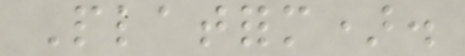Platform).
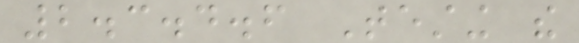2.3.4.6 Testing the
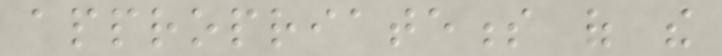appropriateness of the
